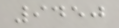9450
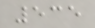535
